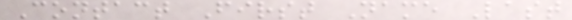Contact First Name Last
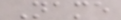Name
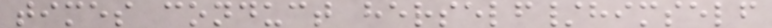times conduct herself/himself
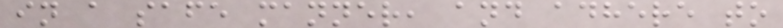in a safe manner, and adhere to
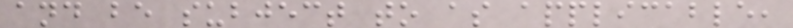and be subject to as applicable,
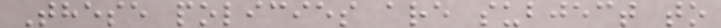These policies are subject to
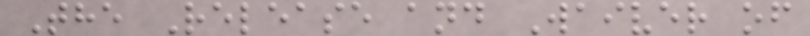The Release and Waiver of
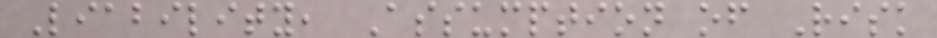Liability, Assumption of Risk
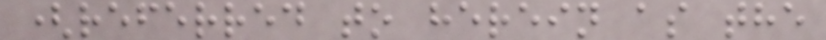(referred to herein as the
